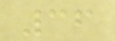36
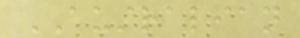AUSTRALIAN
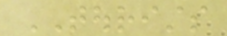TOURISTS
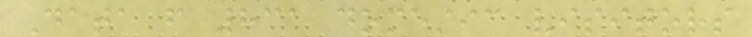Data from 831 domestic visitors
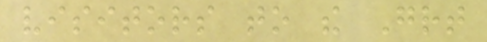visitors to the Great
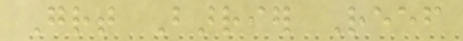Great Barrier Reef
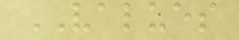VALUES
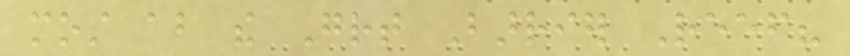most about the Great Barrier Reef?
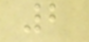2
